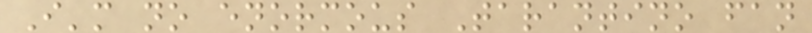I'm no enormous Tarantino fan
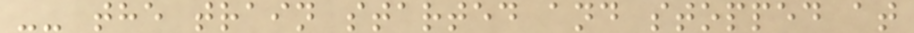-- the train started and stopped at
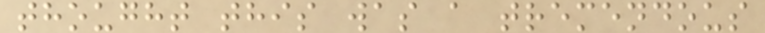thought this was a tremendous
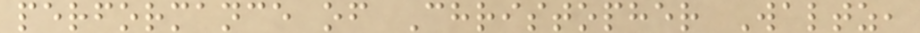performance of Christopher Waltz,
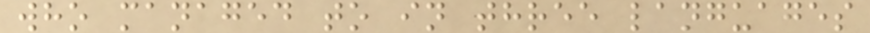who managed to in three languages
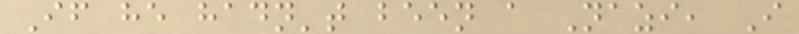If he hadn't been a Nazi, I
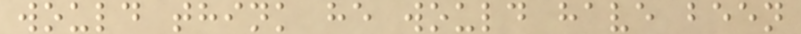would think he would have been
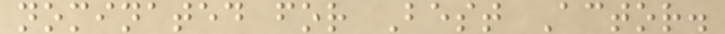nominated for Best Actor.
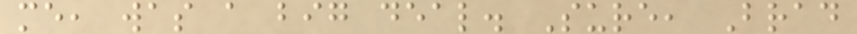me, was a big deal. Sure, Brad
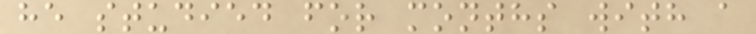he studied for months with a
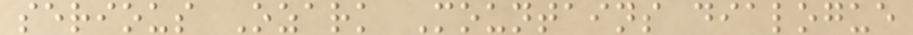serious Ozark Mountains dialogue
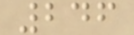246
